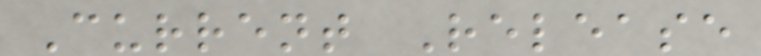Current Release
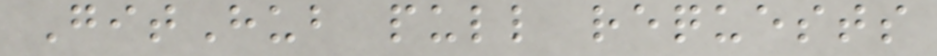GitHub pull requests
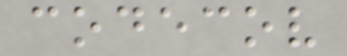codecov
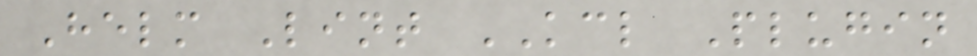Helm Lint KCL Plugin
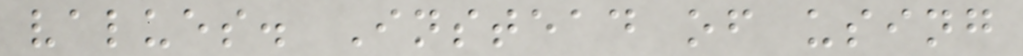values. Instead of using
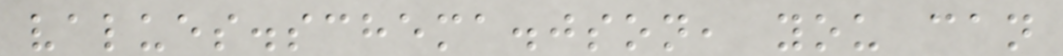values.schema.json, you can
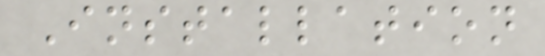Installation
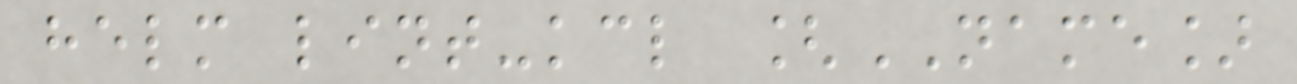helm lint-kcl [NAME]
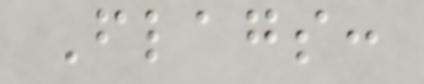Flags:
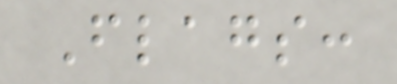Flags:
